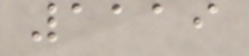1119
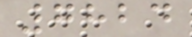7824
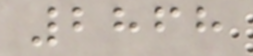2868
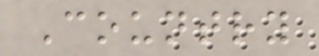Country
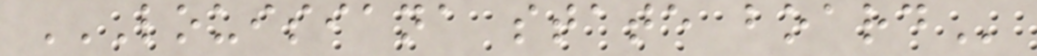LOUISIANA STATE BOARD
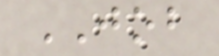JOB
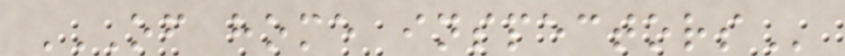OF HOME INSPECTORS
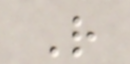R
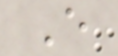E
